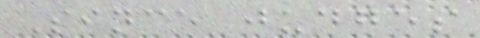Since judges
